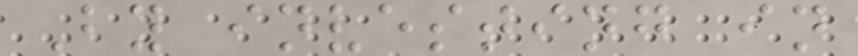By investing in
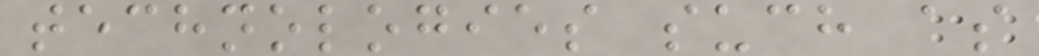technologies such as
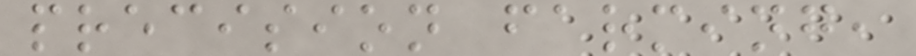precision farming,
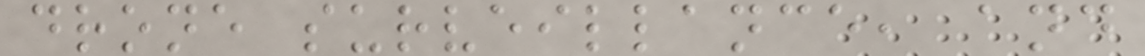drone surveillance, and
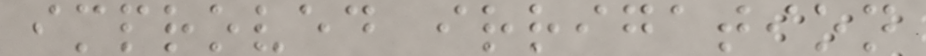improved irrigation
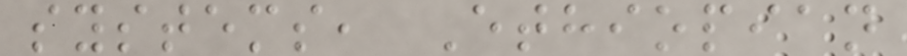systems, Ethiopian
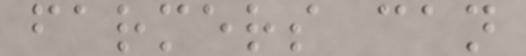farmers can
